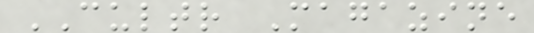CULTR Magazine
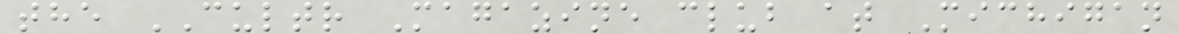the CULTR Magazine club at Michigan
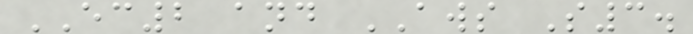EC2 and AWS S3.
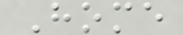Home
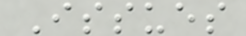Issues
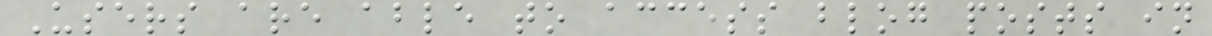Users are able to access blog posts in
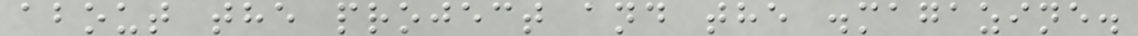about the project and the .magazine.
